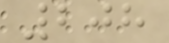208
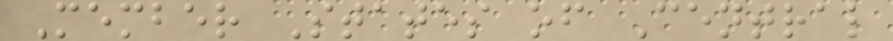Member States of Central
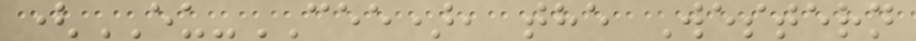(EU-CEE), the Western
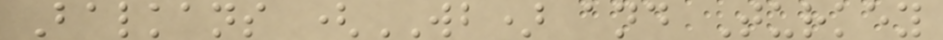Balkans (WB) and Turkey
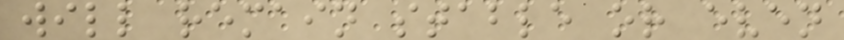will remain stable or even
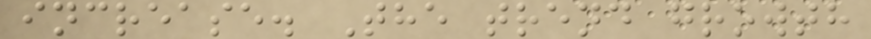increase. The trend growth
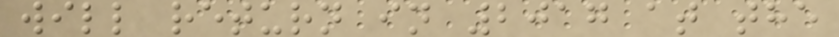will return in 2017 at the
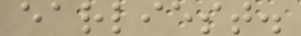earliest.
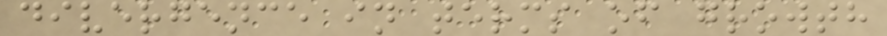divergence in terms of growth
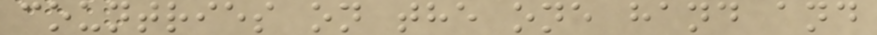countries on the one hand and
